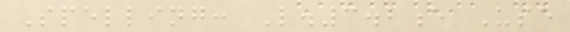Spelling: L.3.2e Use
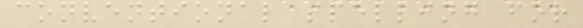conventional spelling for
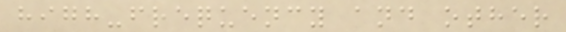high-frequency and other
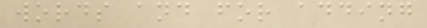words and for adding
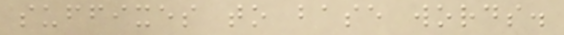suffixes to base words.
